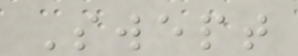Swept
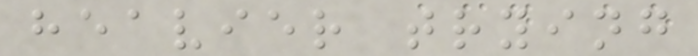heavier trying
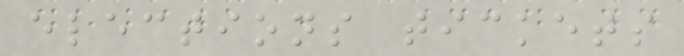elections tickets
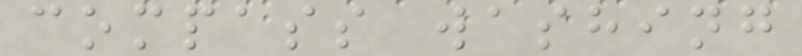compass washing
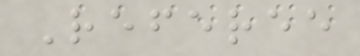Referee
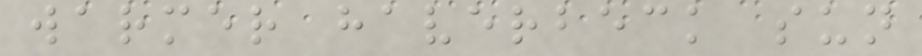warmer haverbeck sun
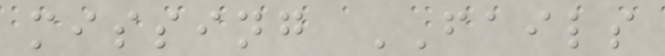missing FAILS
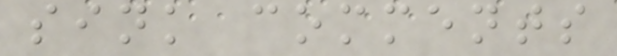sink comments
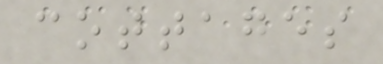cottages
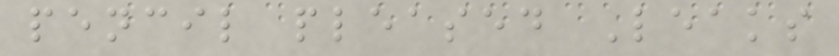pencil pleased Leaks
